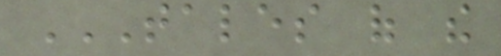TALES OF THE
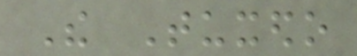The Tuxedo
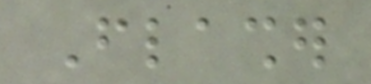Flasher
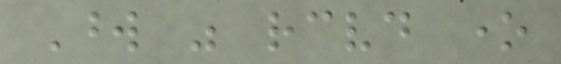Word was received one
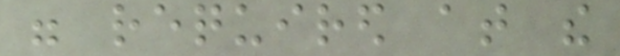were required at the
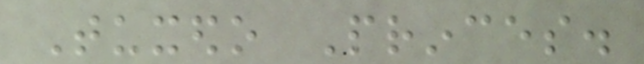Tuxedo Princes.
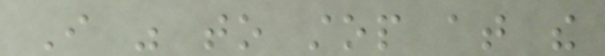I was to stop at the
